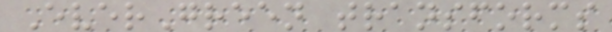EverGreen transforms
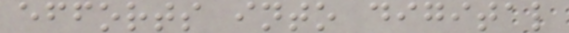efforts into digital
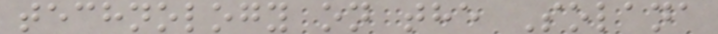technology on the Solana
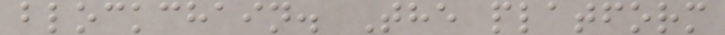blockchain. The platform
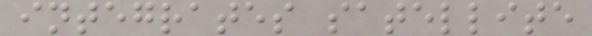integrates satellite
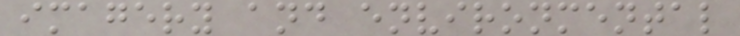imagery and environmental
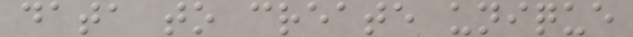data to create unique
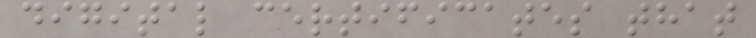digital certificates that
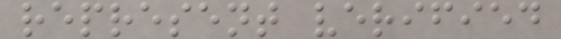represent verified
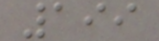199
